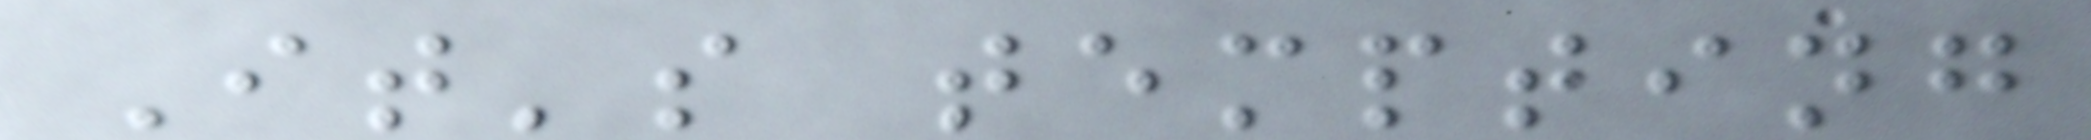It's tempting
